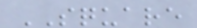SQUARE
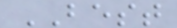BEST
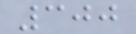300
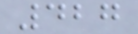427
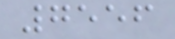7556
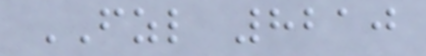FZL 8210
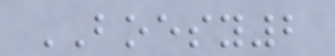BOESY2
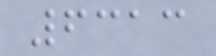6313
